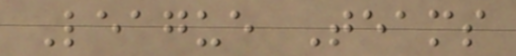League Teams
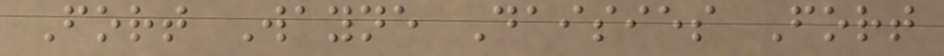Fort Wayne Daisies Fort
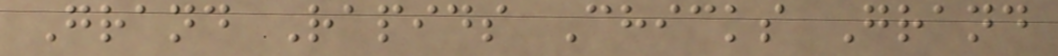Grand Rapids Chicks Grand
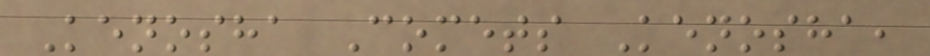Kenosha Comets Kenosha,
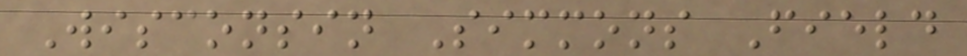Wisconsin Simmons Field
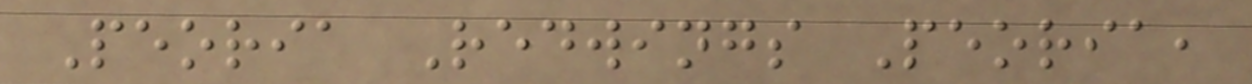Peoria Redwings Peoria,
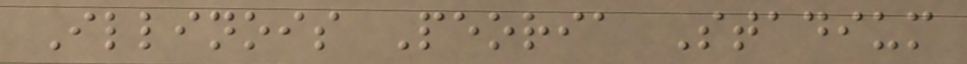Illinois Peoria Stadium
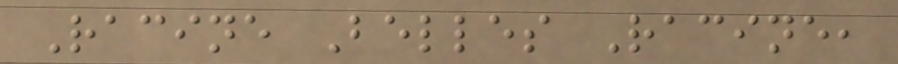Racine Belles Racine,
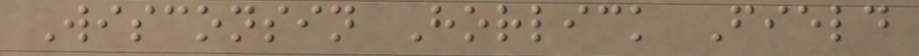Wisconsin Horlick Field
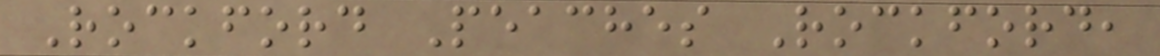Rockford Peaches Rockford,
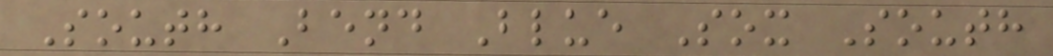South Bend Blue Sox South
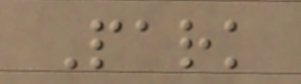Park
